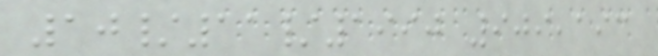10/11/1990 909,193
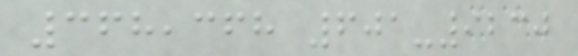368,368 601-9230
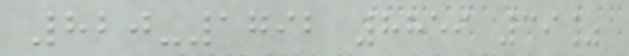820-1792 8859 39%
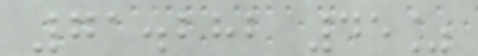71.282 45%
